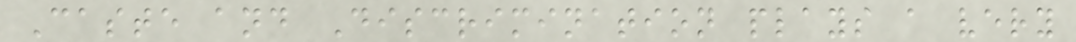Caste and Discrimination plays a very
